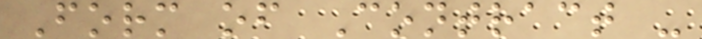Form of Contract -
